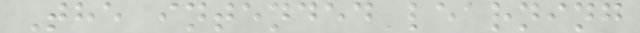The intended learning
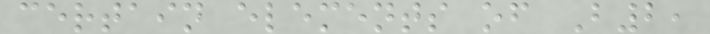certain elements of B2,
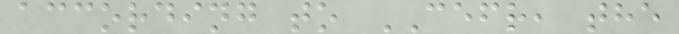according to CEFR, the
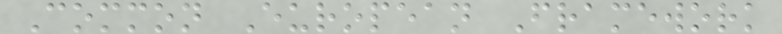Common European Framework
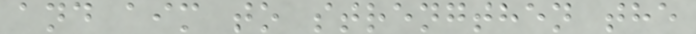and aim to strengthen the
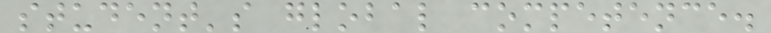student's global competence.
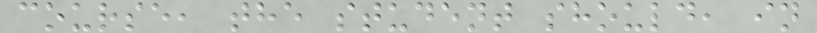course, the student should, in
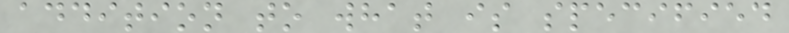addition to what is specified
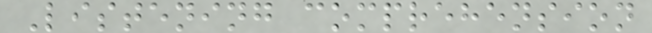Listening comprehension
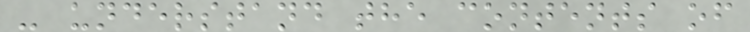- understand the contents of
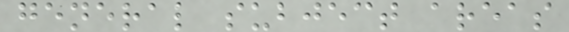general subject areas
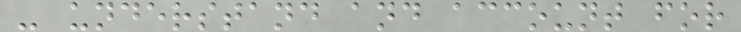- understand and account for
